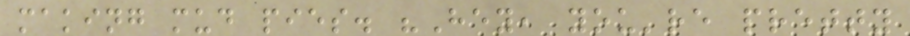making mud pies. "Hey, you're pretty
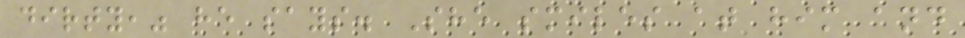dirty," he says. She smiles at him and
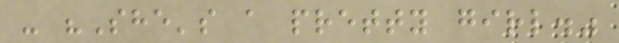- "She's a pretty girl."
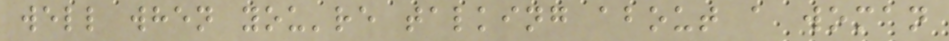well when you're talking about a woman
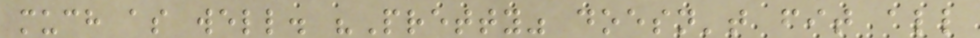much as well. "Pretty" doesn't fit all
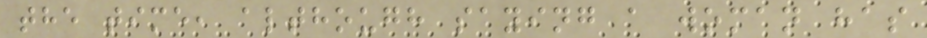the time, although saying a woman has
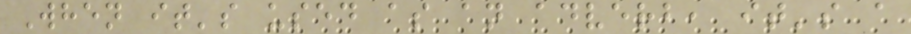When it's used as an adverb, it's a
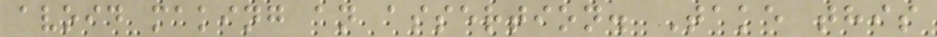avoid making an assertion. Take this
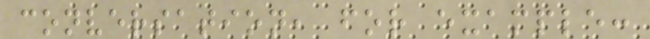conversation, for example:
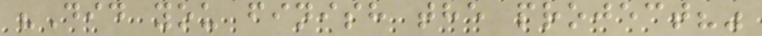"Did you finish the project?"
